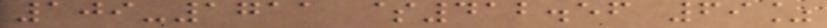109-1711 $412.56 69%
